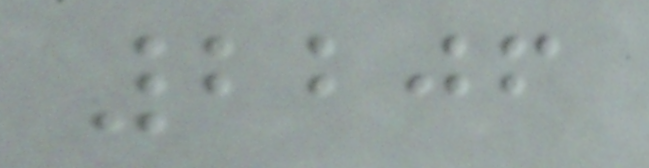2206
